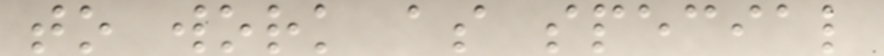to work as special
